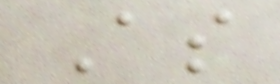As
